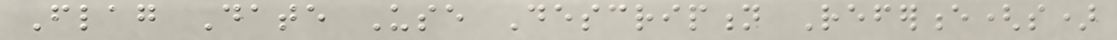Flag Date Use Description Reference(s)
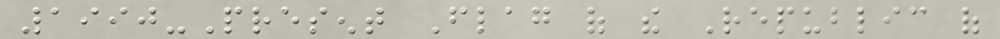1990-Present Flag of the Republic of
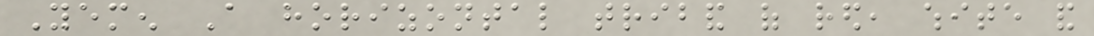Yemen A horizontal triband of red, white and
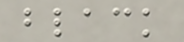black
